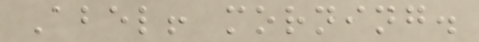Abel! morning.
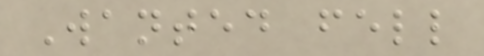Wanted fell
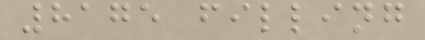8175 filling
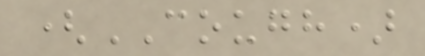(COUGH)
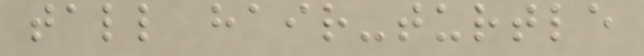tall hair-turtle
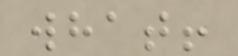what!
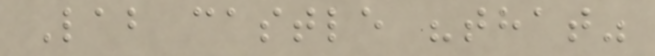Lab castle "that"
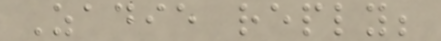Zadie reply;
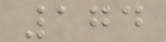174
